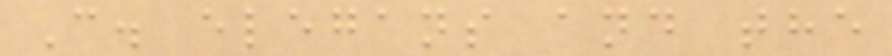C. elegans and the
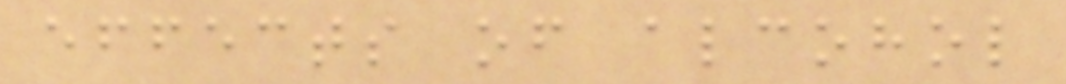effects of alcohol
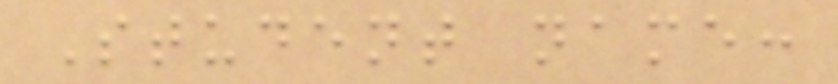Student name:
